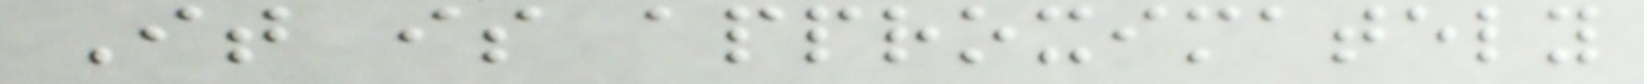It is approximately
